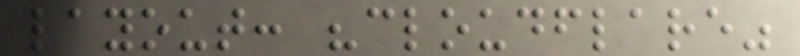layout: "cloudflare"
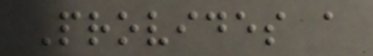Provides a
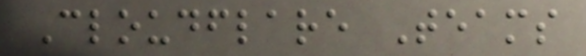Cloudflare Teams
